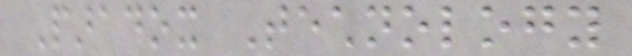Paradox Technology
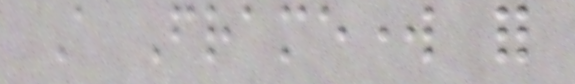A Framework for
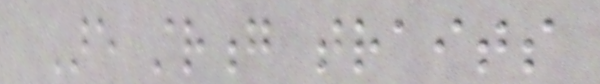Are strong traits
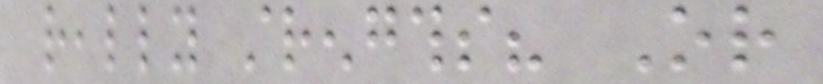really strengths? Or
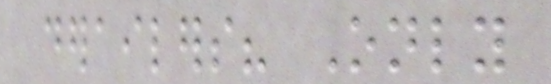derailers? Only
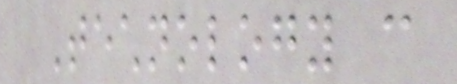Technology can
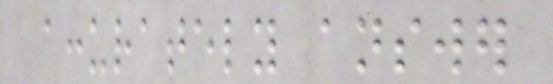accurately answer
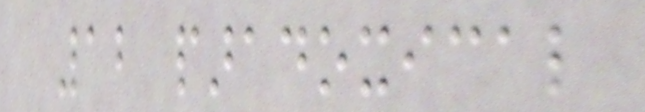12 paradoxical
